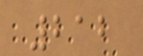212
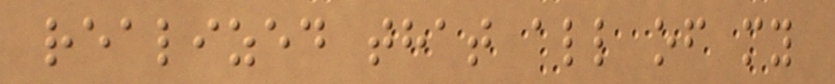realized that all of my
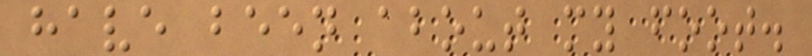have been about my foot.
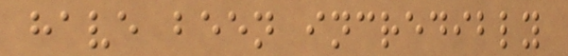have been incredibly
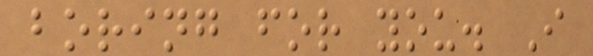boring for you. I
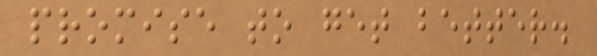promise to get better.
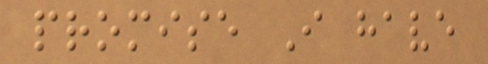promise I have
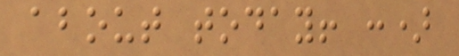about today! :)
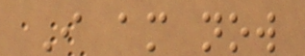I am now
